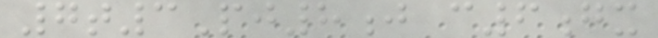7t3Pj8j c6gx
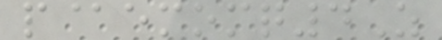p@emomq4Z
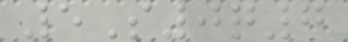5S0q7
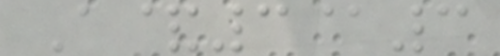A&3@3
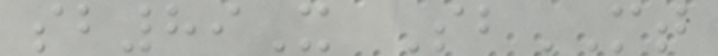sb89X SbMT
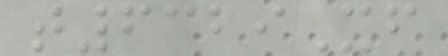t6329Xf
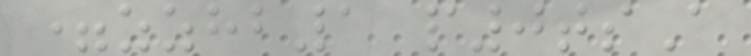=zzhb1 p0tsA
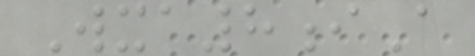Wxa8iA
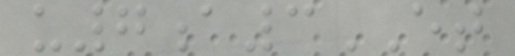u7a3ET
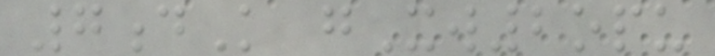7dK gXw2opu
